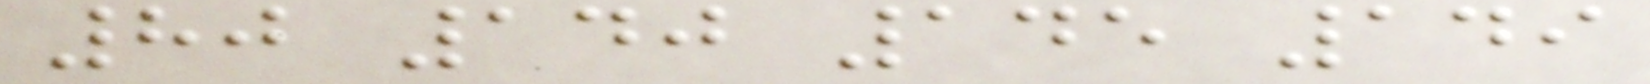80 140 145 149
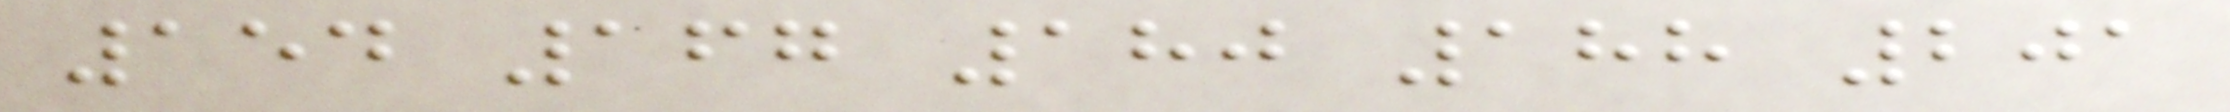154 167 180 188 201
